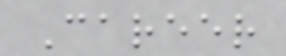Career
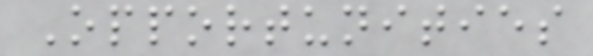Opportunities
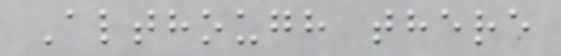Although there
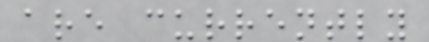are currently
